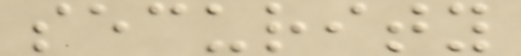security
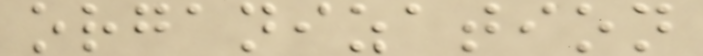organization
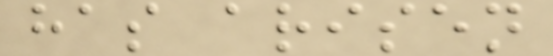has arisen
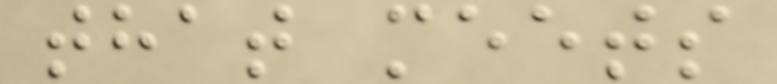that meets
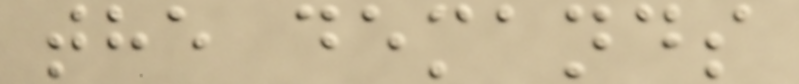the demands
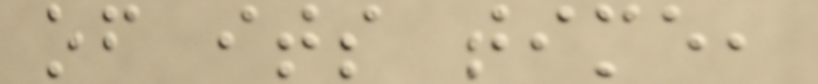of its time,
